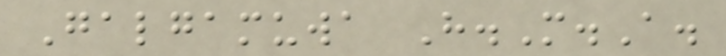Galgamuwa H.M.A.
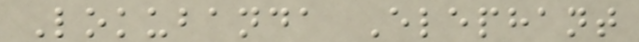Lokubanda Elephant
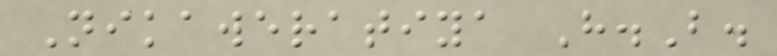Nikaweratiya H.B.
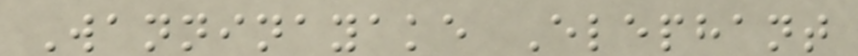Wanninayake Elephant
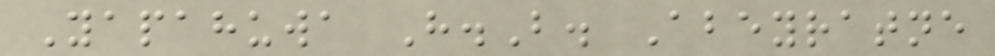Yapahuwa H.B. Abeyratne
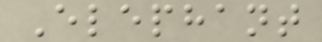Elephant
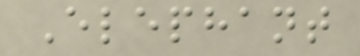Elephant
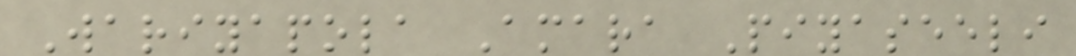Wariyapola Amara Piyaseeli
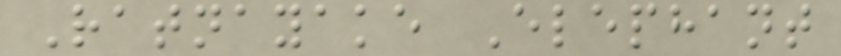Ratnayake Elephant
